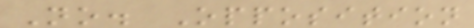No. Opposition
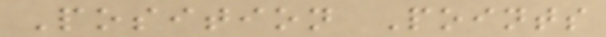Position Points
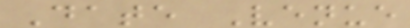Date Venue
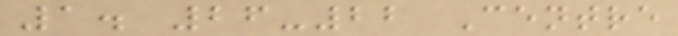1. 26-22 Centre
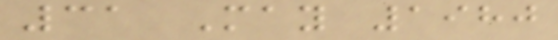31 May 1980
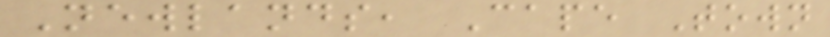Newlands, Cape Town
